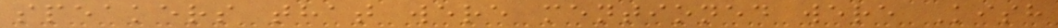speakers that were mentioned were Kish
